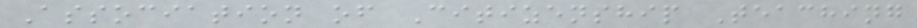Association of Citizenship Teaching
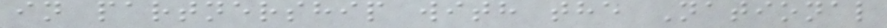in partnership with the National
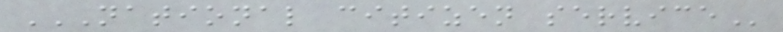NATIONAL CITIZEN SERVICE
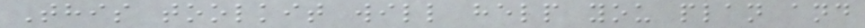This toolkit will help you plan and
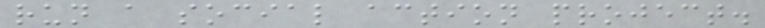run a social action project.
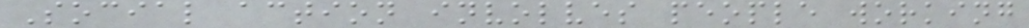Social action involves people working
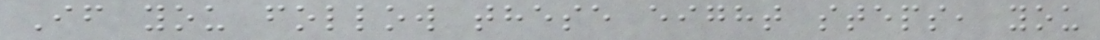If you follow these eight steps, you
